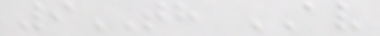9TH AV
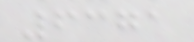6371
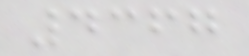4367
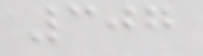307
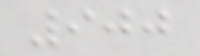900
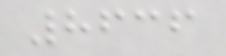8636
